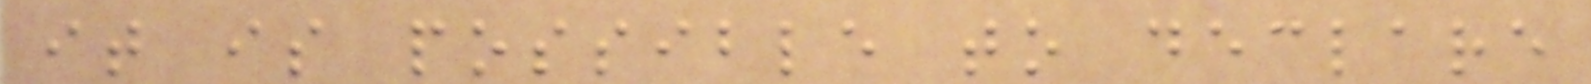it is possible to declare
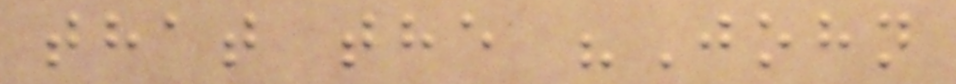that the "John
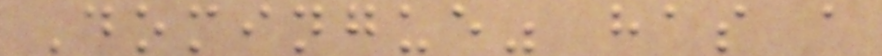Domingue" has a
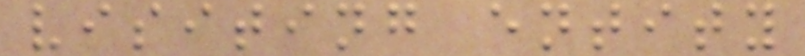visiting entity
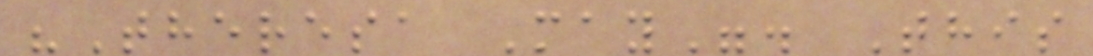"Theresa May". This
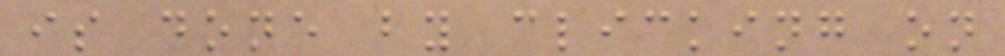is done by clicking on
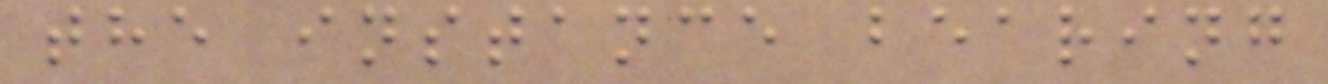the instance bearing
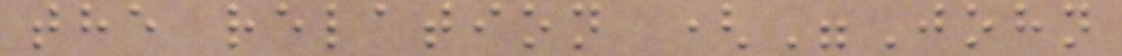the relation ("John
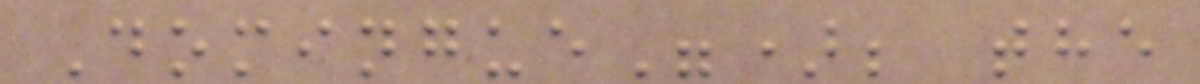Domingue"); the
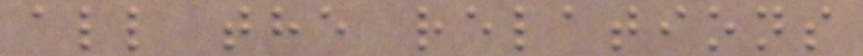all the relations
